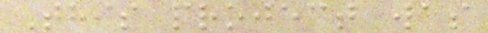This project was
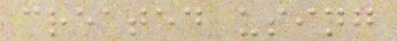created using
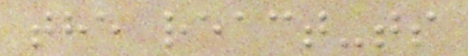the react-ts
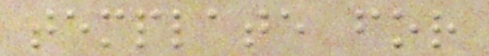template for
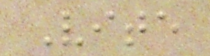Vite
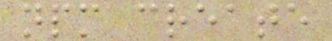npm create
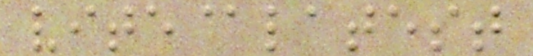vite@latest
